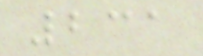231
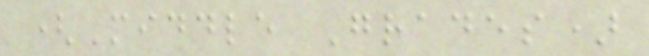(Middle Grades)
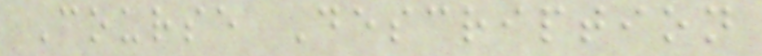Course Description
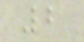2
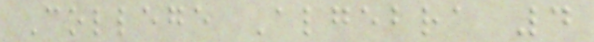College Algebra 4
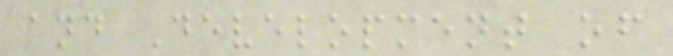and Development of
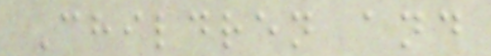Children and
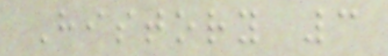History 3
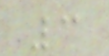3
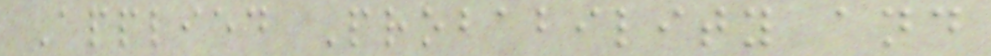Applied Probability and
